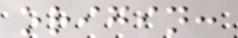origin:
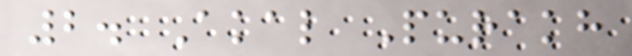2. Akal Purakh
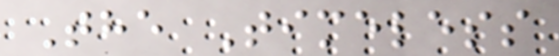The Timeless
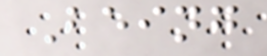Being
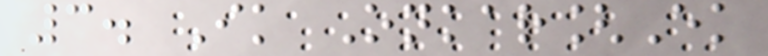3. Ik Onkar[Ek
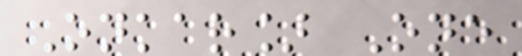Onkar] One
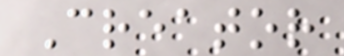Creator
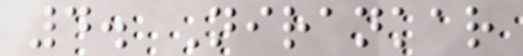4. Nirankar
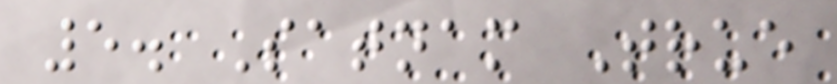5. Satnam True
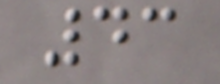43
